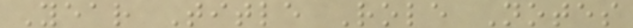Year Title Role Notes
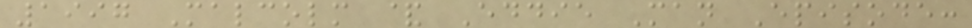1997 Malcolm & Eddie Man Episode:
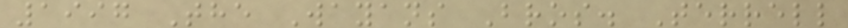1997 The Wayans Bros. Terrell
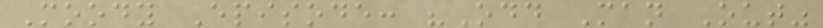Moody Episode: "Odd Man Out"
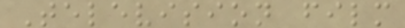Television film
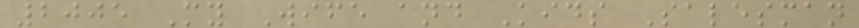2005 My Wife and Kids Salesman
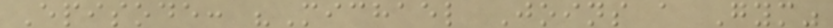Episode: "Michael Joins a Gym"
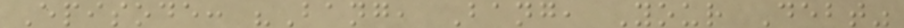Episode: "Bang, Bang, Your Debt"
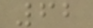62
